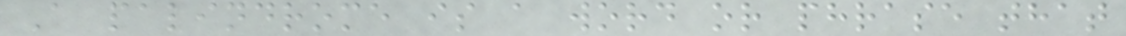A palindrome is a word or phrase that
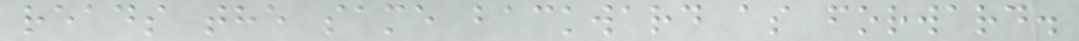reads the same backward as forward.
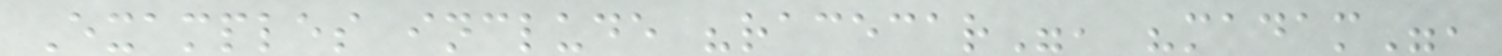Examples include "racecar", "madam",
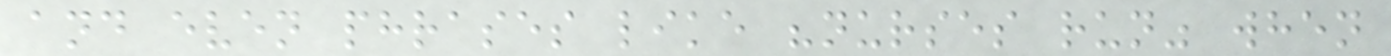and even phrases like "nurses run" when
